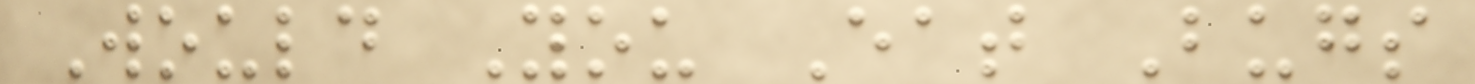Would You Eat Bugs
